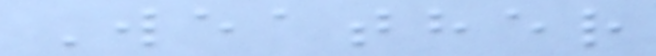Weather
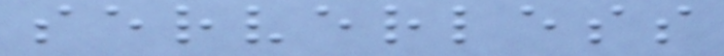serverless
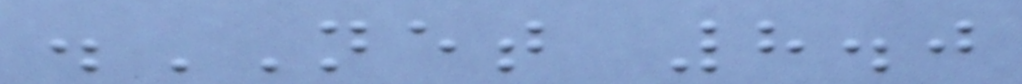.NET 8.0
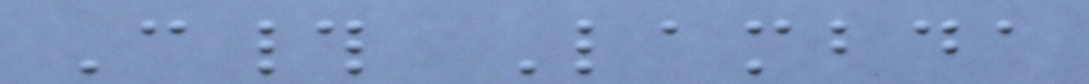C# Lambda
